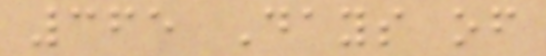365 Days of
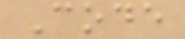Code
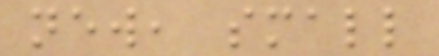new, small
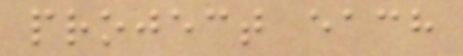project each
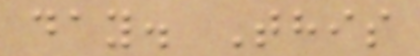day. This
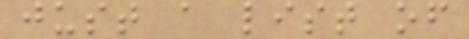just a list of
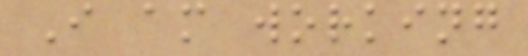I am working
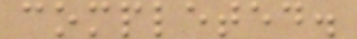completed.
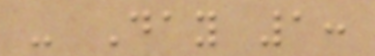- Day 1:
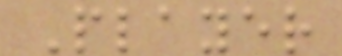Player
